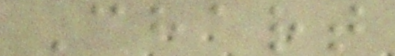Chart
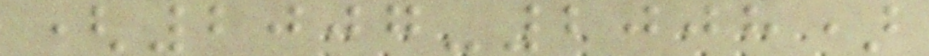(2007-2008)
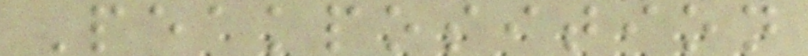Peakposition
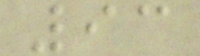93
